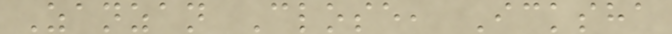Zanzan Close, Icksha
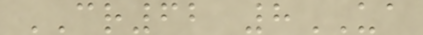CR62 8UA
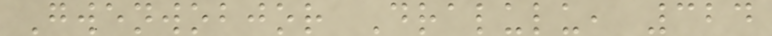Gwenwobjor Dralulu, 324
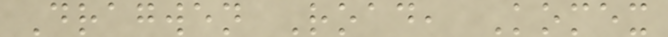Dragwen Road, Komex
